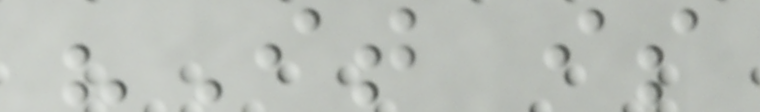"It is
